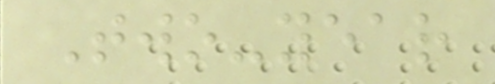Two-year
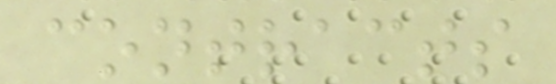contracts
